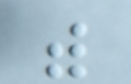with
